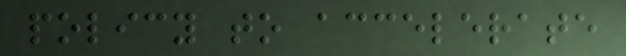policy to accelerate
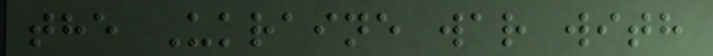the Ukraine war with
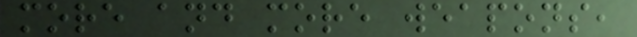more and more weapons,
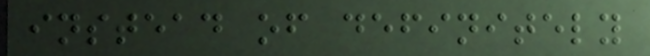instead of definitely
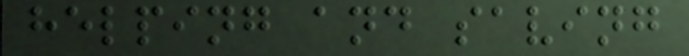helping and saving
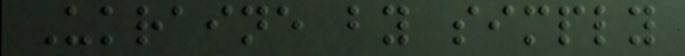Ukraine by simply
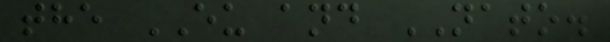the EU and NATO.
